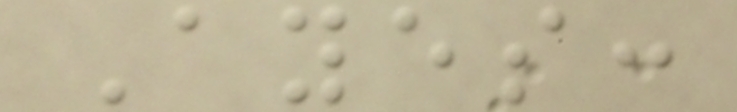Ayes:
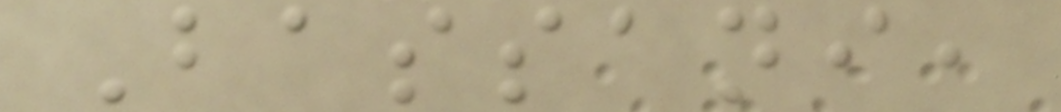Bassani,
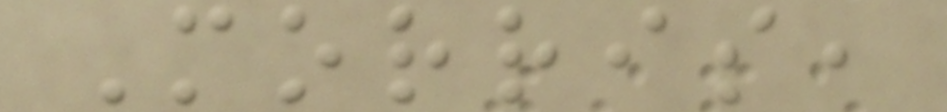Morris,
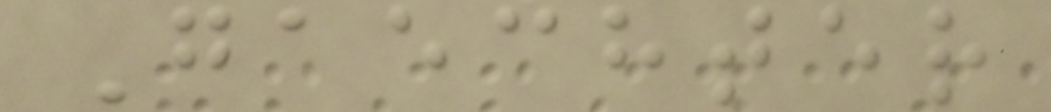Gaechter
